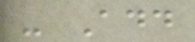- Add
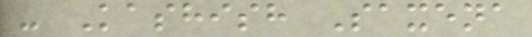- Kashish Saxena
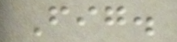Fig.
